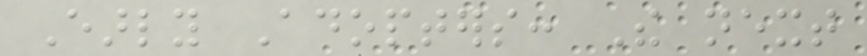Early Adopters: The next
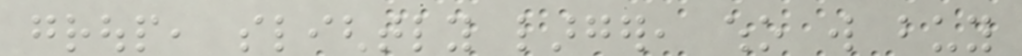group, slightly larger, who will buy
